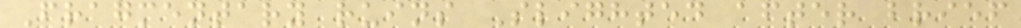Fragmentary ruins Slighted after brief
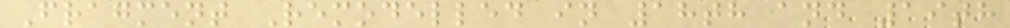Fragment Remodelled in 18th and 19th
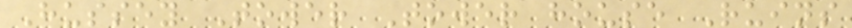Hussey Tower Tower house Ruins
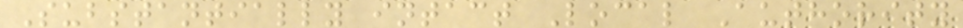Substantially intact Local Authority
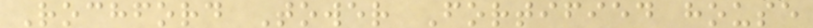Rochford Tower Fortified house
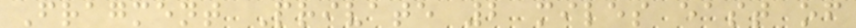Fragment Private 2 miles east of
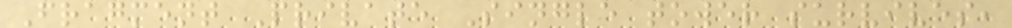Fragment Private Single tower survives,
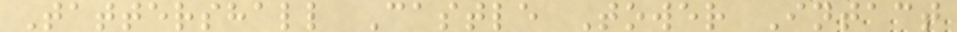Tattershall Castle Tower Intact
